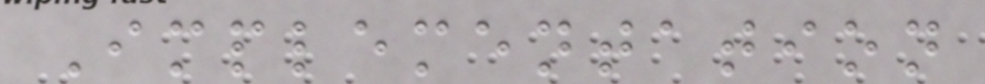Implementation
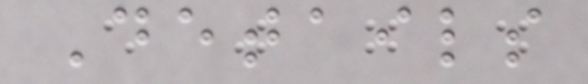Details
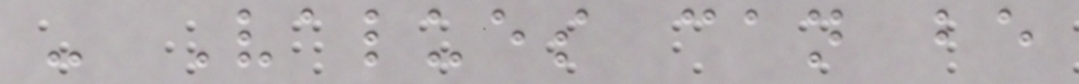- Values can be
